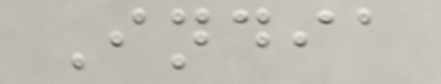India
